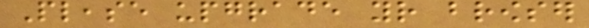Please upgrade your browser
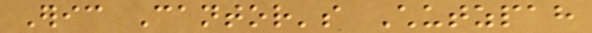Eric Cantor's Chutzpah
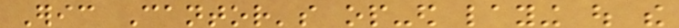Eric Cantor's op-ed laying out the
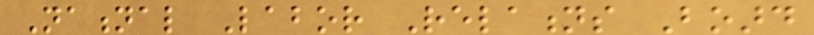National Labor Relations Board
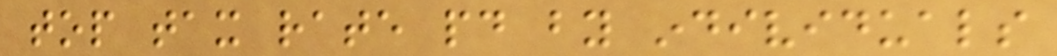top tax rate paid by individuals
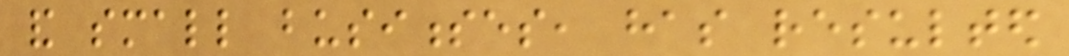and small businesses, has resulted
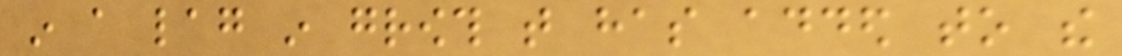in a lag in growth that has added to the
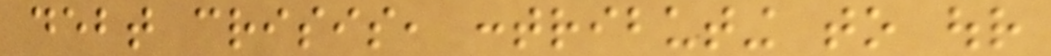debt crisis, contributing to our
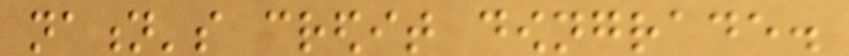nation's credit downgrade.
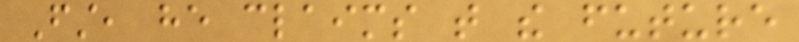First, he claims that the future
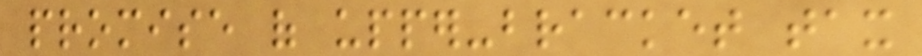promise of upper-bracket tax
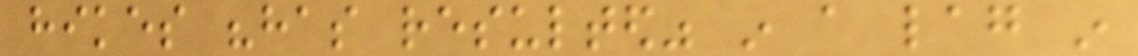hikes "has resulted" in a lag in
